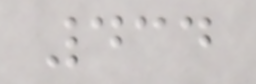434
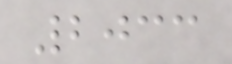2033
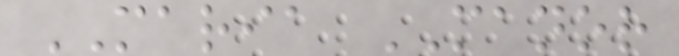MARIA MANOR
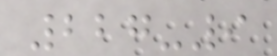227-9
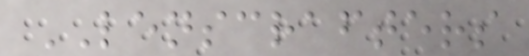LENSCRAFTERS
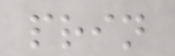prin
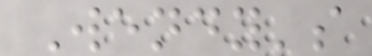Wendy's
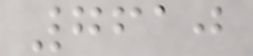7610
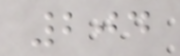204
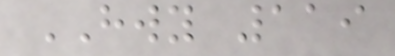HWY 119
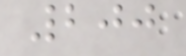200
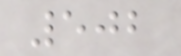502
